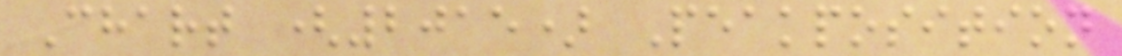Chart (2015) Peakposition
